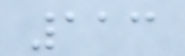113
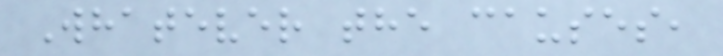Whatever the causes,
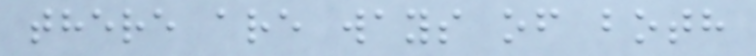there are ways of both
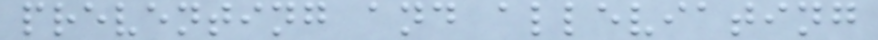preventing and alleviating
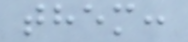them:
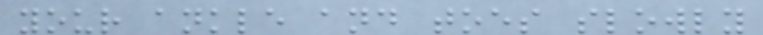your ankle and toes slowly
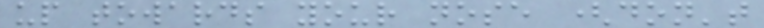up towards your nose (don't
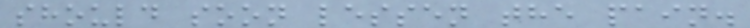should soon lessen the pain.
